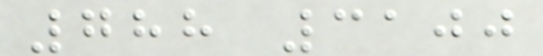788 3100
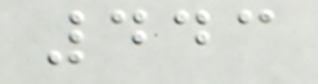443
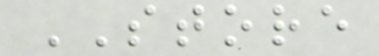STORE
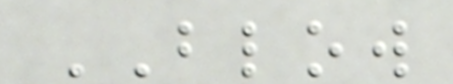BLOW
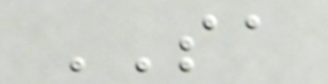SA
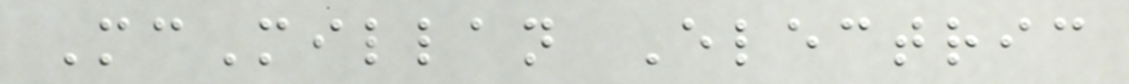McMillan Electric
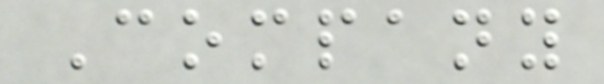Company
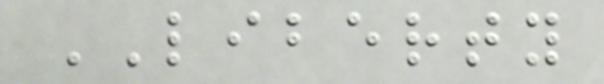LIBERTY
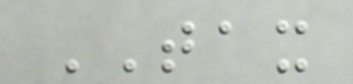TAX
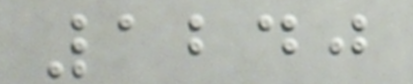1240
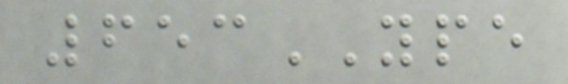653YPE
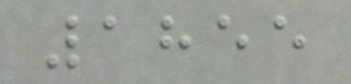1855
